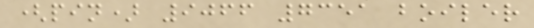(pin) 9066 7351 boiler
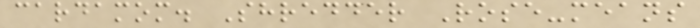cardamom. Shredder Rose-means
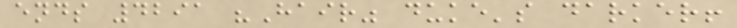ends 4291 "Hair" duke's darker!
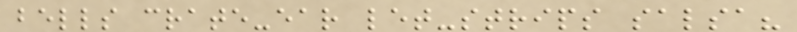bells crate-ear let-strips salsa?
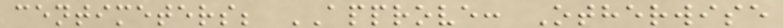centimeters; APPROVE: Otherwise
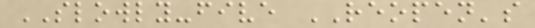SLOWLY-five REOPEN's
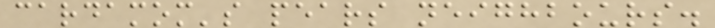cardamom's pears neighbours.
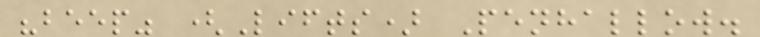"beep" (Lifts) Penhallow.
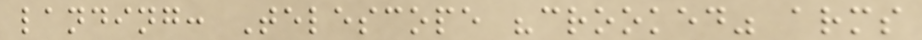landing: Telescope "crooked" arms
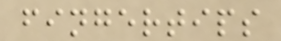fingertips
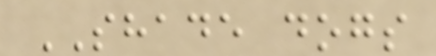SHADE dogs
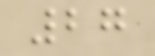27
